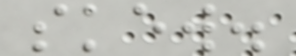skew.
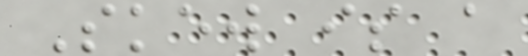Skew is a
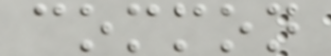common
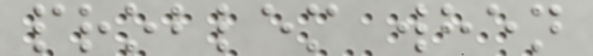problem when
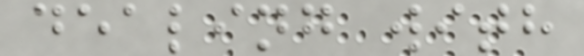dealing with
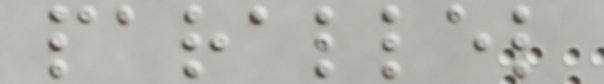parallel
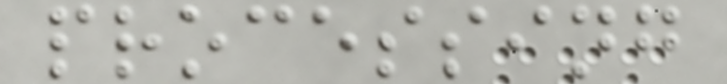processing
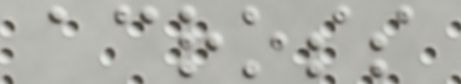across
